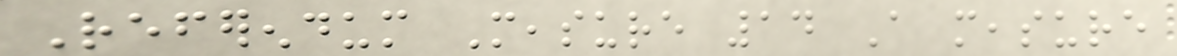Referendum Measure 14 A measure
